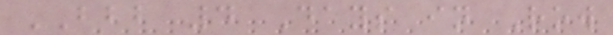BBB 4 Days in Row
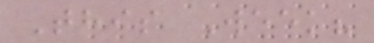This Week?
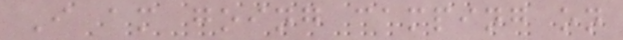I am going camping on
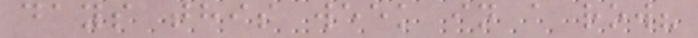days this week in a row?
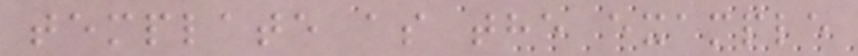template as the example
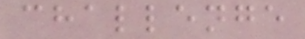challenge
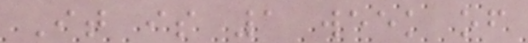It is 1 week of
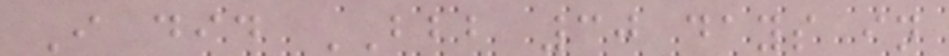I did BBB 30 days in
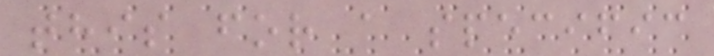this for a specific
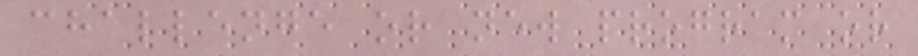challenge or new program or
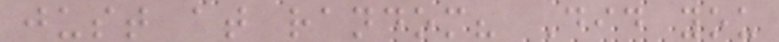just at random? Did you
